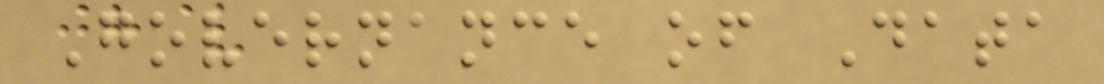Governance of Data
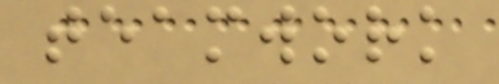teamwork
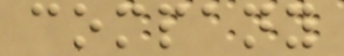company
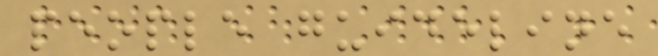people guideline
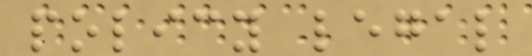policy legal
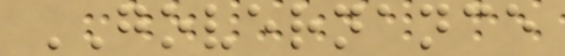GOVERNANCE
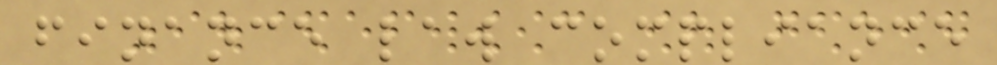finance law compliance
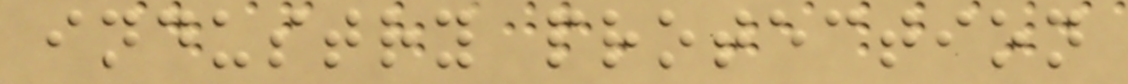industry protection
